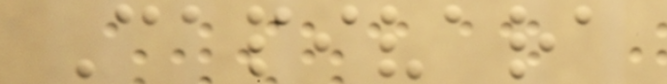Capivara
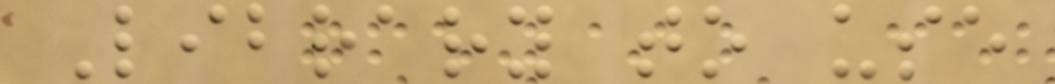Library to use
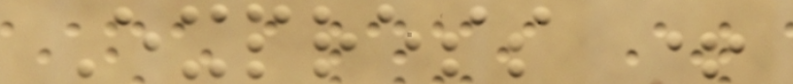Express +
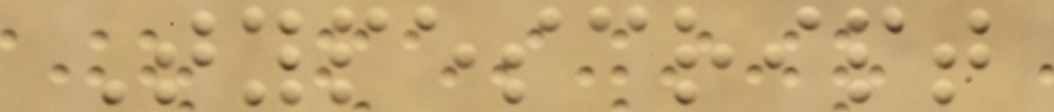Typescript
